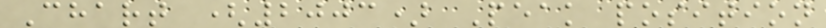Chart (2003) Peak position
